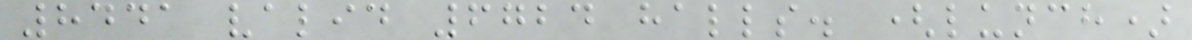8441 valid 6724 halls. (lunch)
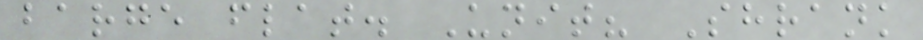barge flat. Unit? Shrank
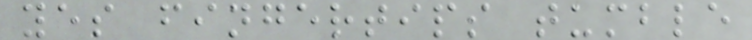yes fingertips tumble
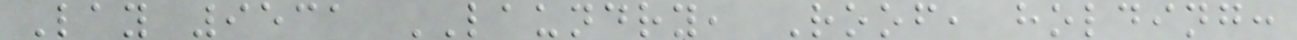Lay 9531 LAUNDRY, Roof, holding:
